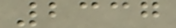2337
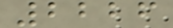2226
